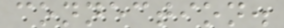connection.
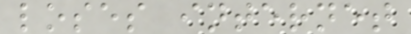loses internet
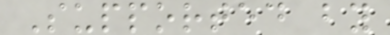Supported by
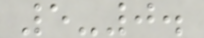5-0.
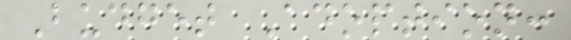Budget Adoption:
